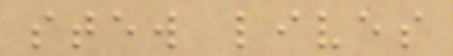stew lives
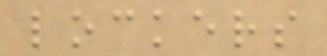lockers
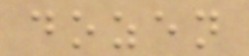dozen
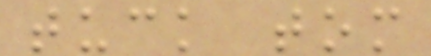tuck tom
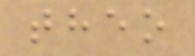theo
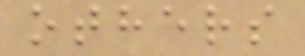others
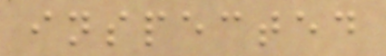inspected
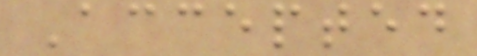Accepted
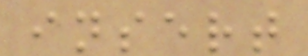insert
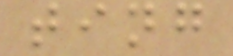ting
